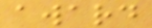award
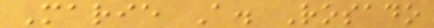Marie A. Rosado
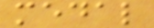medal
